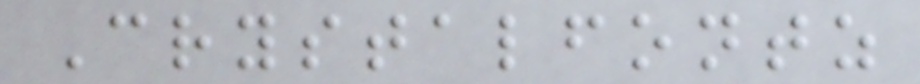Crystalfontz
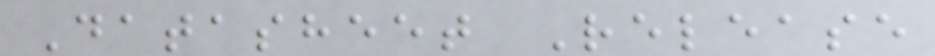Datasheet Release
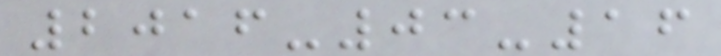2016-03-16
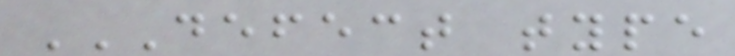DEFECT TYPE
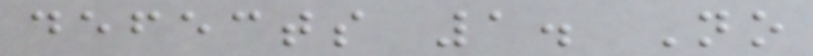defects 1. No
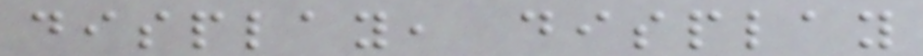display, display
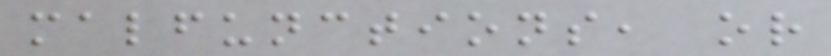malfunctions, or
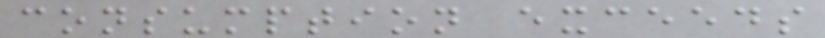consumption exceeds
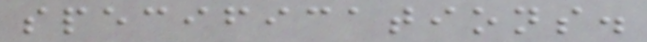specifications.
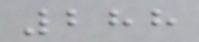288
